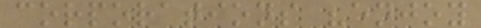corporations "enjoy
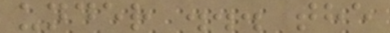under ... the
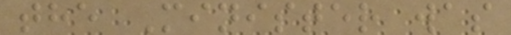the Minister was
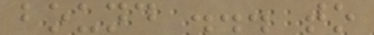bound ... to
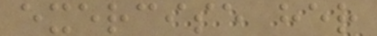exercise her
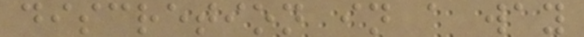discretion in a way
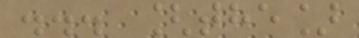... [the]
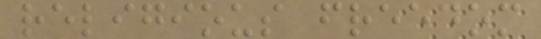religious freedom
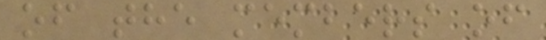of the members of
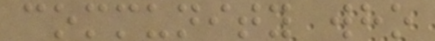community who
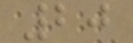20
